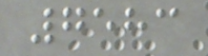7583
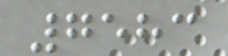7583
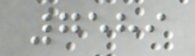7589
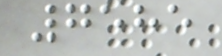7585
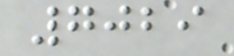7029
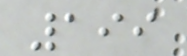199
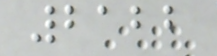2122
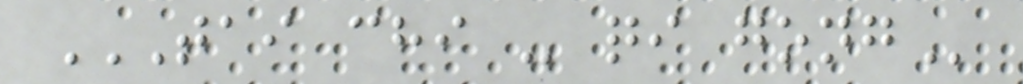TAI CHI - QI GONG
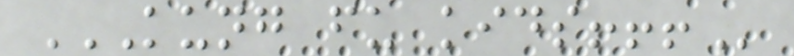KUNG FU KIDS!!!
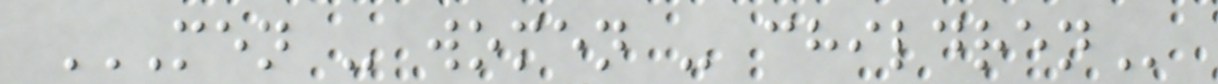MEN - WOMEN - CHILDREN
